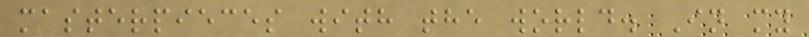masterpieces with the world. In my
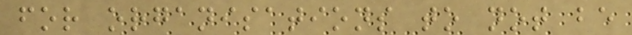for organisations to not be
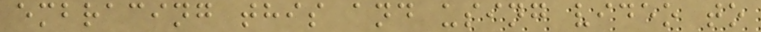embracing this and using video to
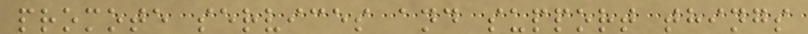promote services and support things
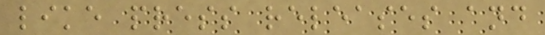like press releases and
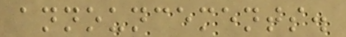announcements.
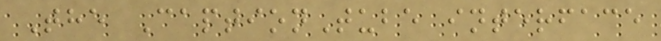The CaptionTube interface
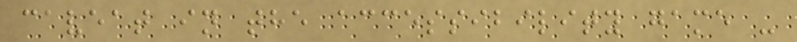caveat in the accessibility game -
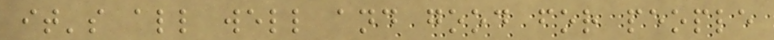it's all well and good for people
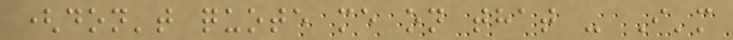(don't quote me on that - I'm
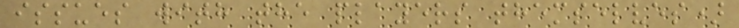issues with the players themselves)
